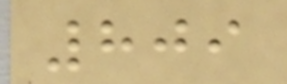809
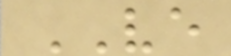VE
